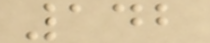142
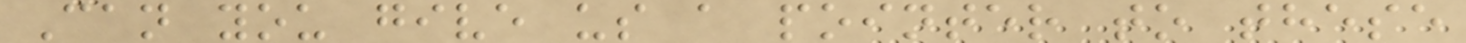Can you give us a pointer to these
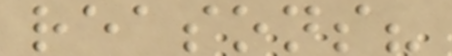reasons?
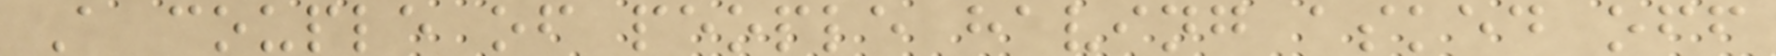A couple of people having asked off
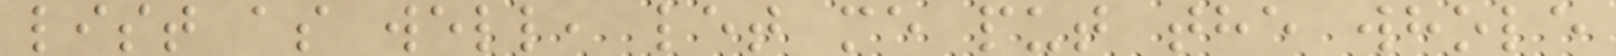list as well, let me put the whole
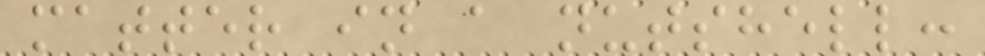matter in a nutshell:
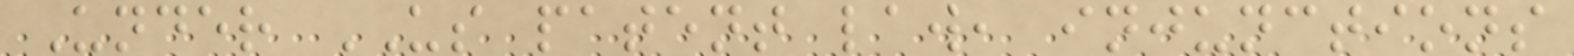Under US patent law, injunctions
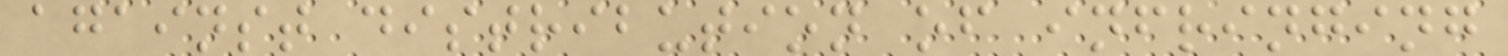against distribution of infringing
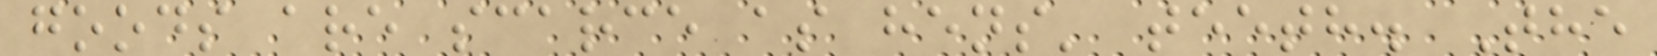goods are scarce as hens' teeth. The
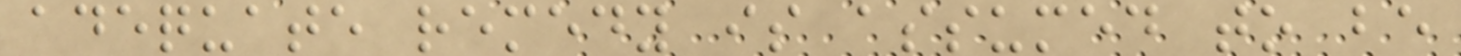adequate remedy is assumed to be
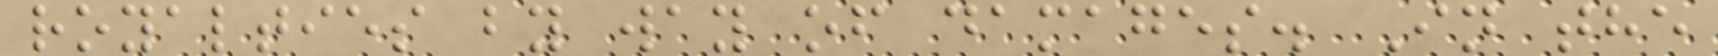royalties by way of damages. In the
